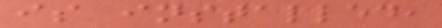is installed,
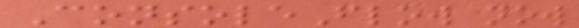ConsoleFlow now
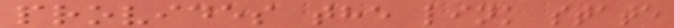provides the link state
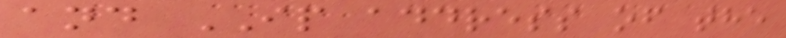and IP address of the
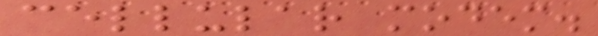cellular modem.
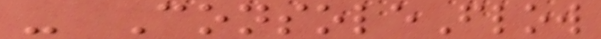- ConsoleFlow
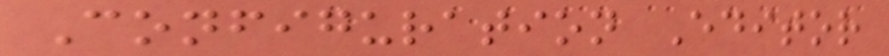Configuration Editor
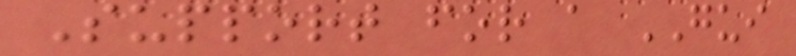Support for a GUI
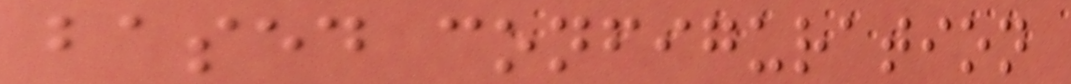based configuration
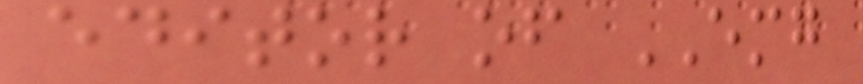editor of EMG
